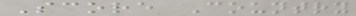Score Country
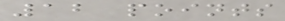12 points
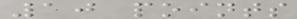10 points
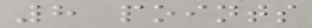8 points
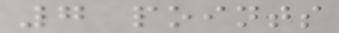7 points
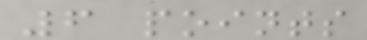6 points
